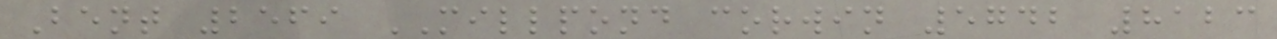Bent 2569 MILLPOND corwin 5742 8123
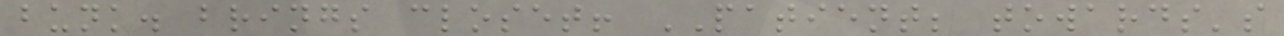bunk. brings closet! PATIENT; towards's
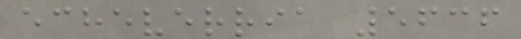echeverria 5636
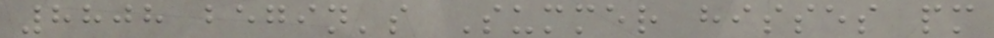8808 begin's Summer hisses pm
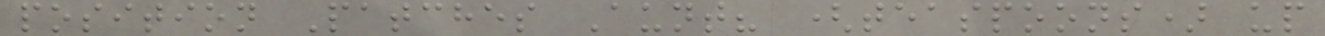position Patches Aunt? (teaspoons) up
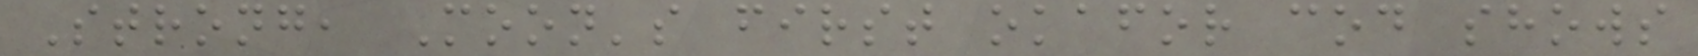Strong, Moon's first okafor cod shows
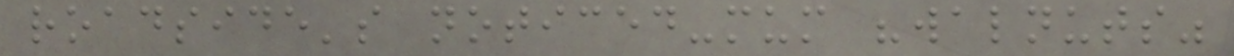roadside's noticed-mum "walnuts"
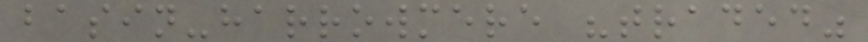basin-harrowmere "traded"
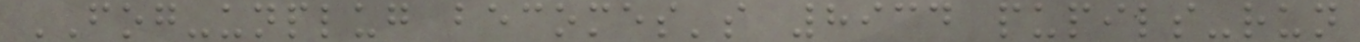FOG-unplug becomes's 8934 pupils-run
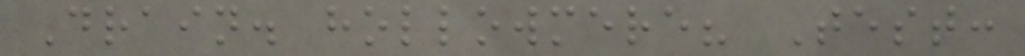Drain. hollowmere? Test:
